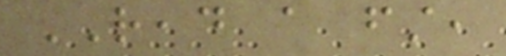READ a first,
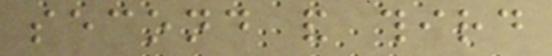second and third
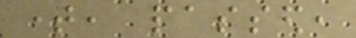time, passed,
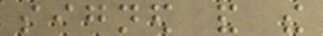signed and the
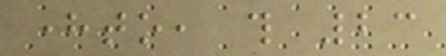hereto, this 23
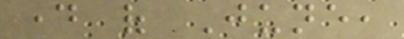day of June,
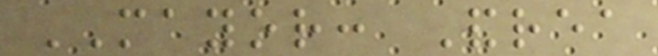MAYOR: Andrea
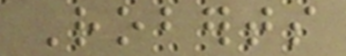Roberts
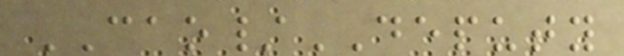CAO/DEPUTY
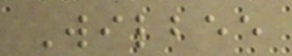Wilbee
